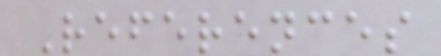References
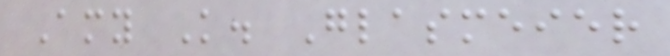Amy K. Glasmeier
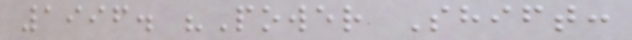1996. "Power Shift:
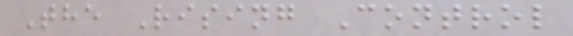The Rising Control
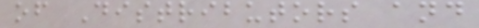of Distributors and
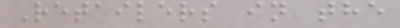Retailers in the
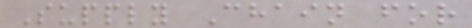Supply Chain for
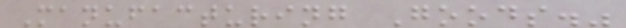Manufacturing Goods."
